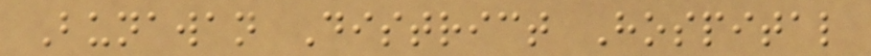Bunawan District Hospital
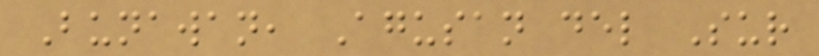Bunawan, Agusan del Sur
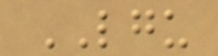LGU
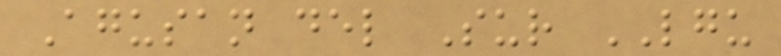Agusan del Sur LGU
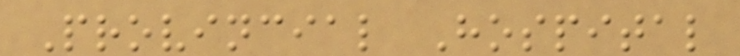Provincial Hospital
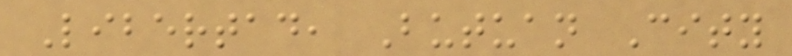Libertad, Butuan City
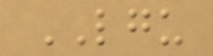LGU
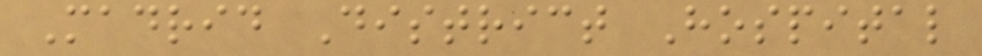Madrid District Hospital
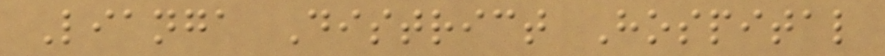Lianga District Hospital
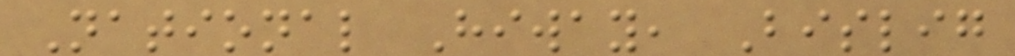National Hiway, Bislig
